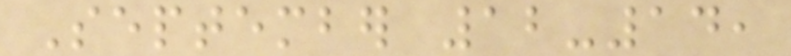September 12-14,
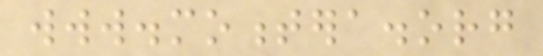www.momentera.org
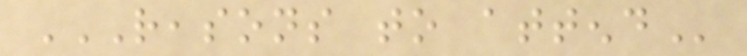REASONS TO ATTEND
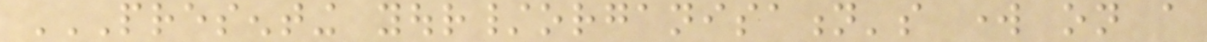PRESENTING YOUR/ORGANISATION'S WORK ON A
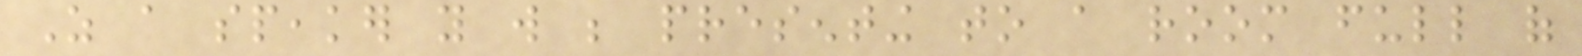As a speaker you will be presenting to a room full of
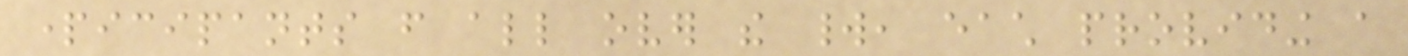participants from all over the world, each providing a
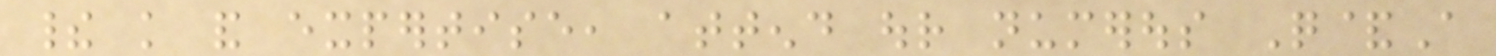their knowledge and expertise, attend our numerous Q&A
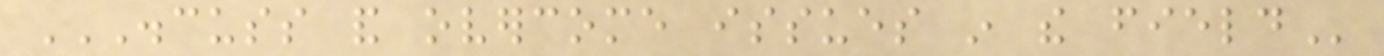DISCUSS AND OVERCOME ISSUES IN THE FIELD
